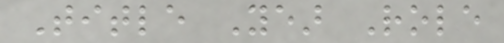Title Year Role
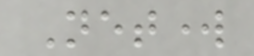Network
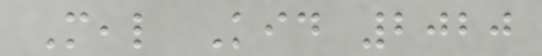Meal Kid 2020
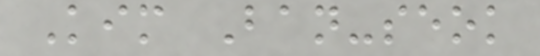Kim Ban-seok
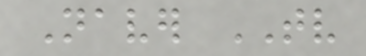Naver TV
